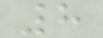8
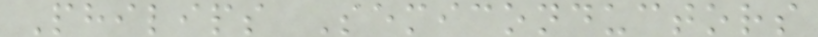Philips Semiconductors
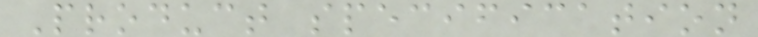Product specification
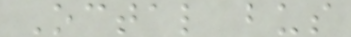Octal bus
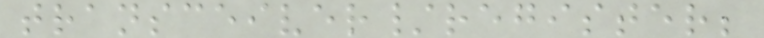transceiver/register;
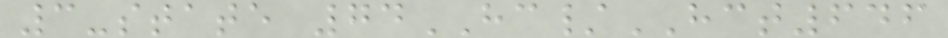3-state 74HC/HCT646
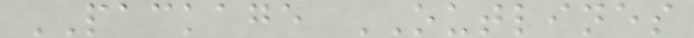PACKAGE OUTLINES
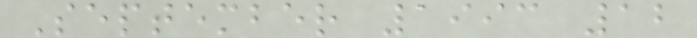September 1993 12
